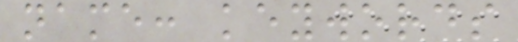name: keywords
